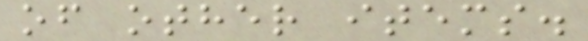of other items.
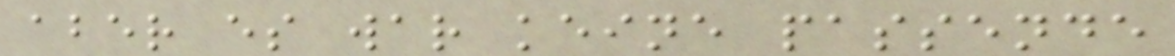aber es war keine passende
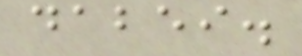dabei.
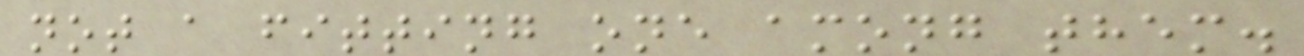not a fitting one among them.
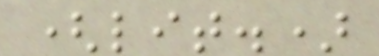(lit.)
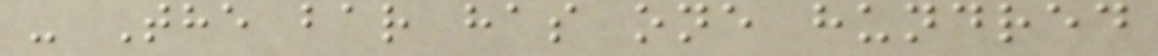- The bar has one hundred
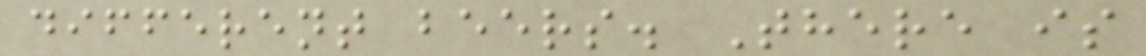different beers. There is
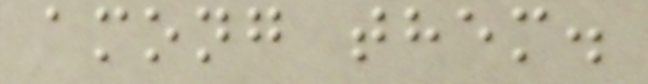among them.
